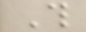This
